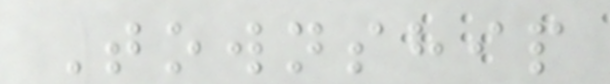Township
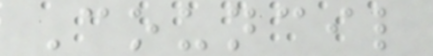Council
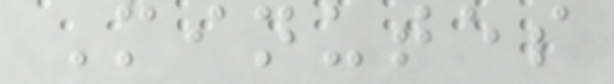Minutes
